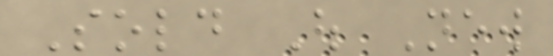Sold Out New
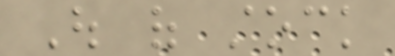Out of stock
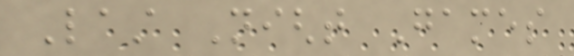Last Night Games
